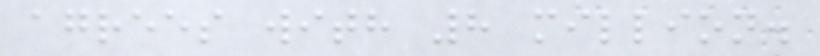agrees with 8 million.
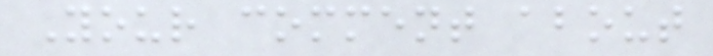Your comment about
